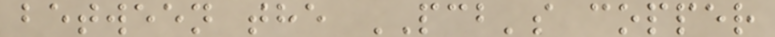between the PCB's copper
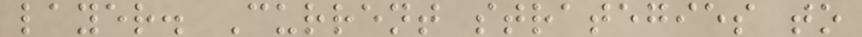layer. Current strategies to
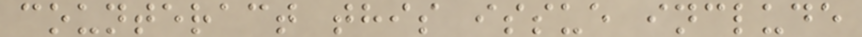counteract this issue include
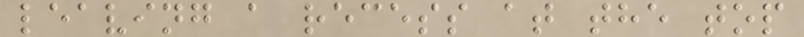leaving a recess at the top
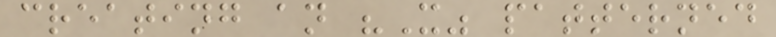creating an "X" patterned
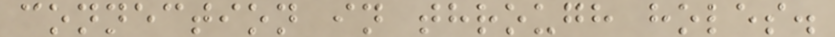connection in through holes.
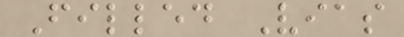Filled Vias
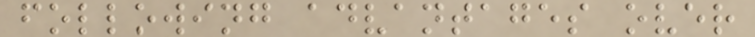following advantages over
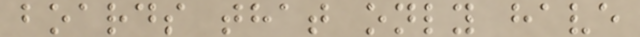boards that only have
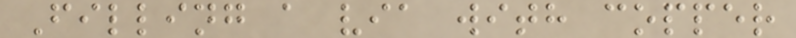Filling a via with copper
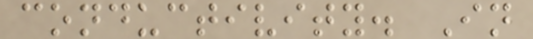conductivity. In
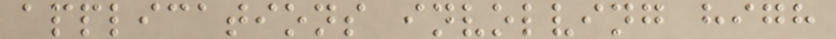applications involving high
